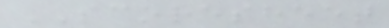SCORESHEET
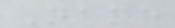Name
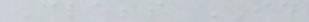Class ID
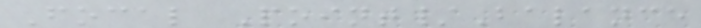Focal Point/Balance
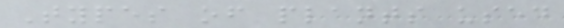Types of plants used
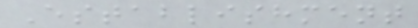Establishment
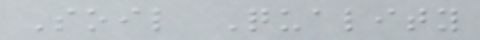Soil Quality
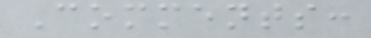Comments:
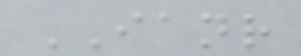IANR
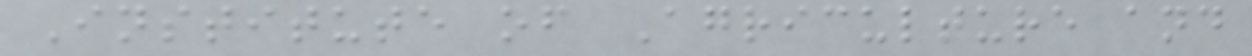Institute of Agriculture and
